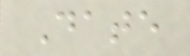Date
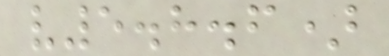v5.8.6)
